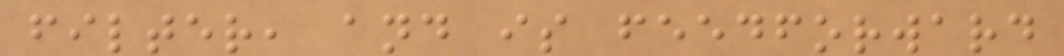filter, and is feedforward
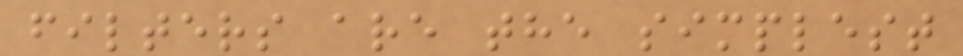filters are the simplest
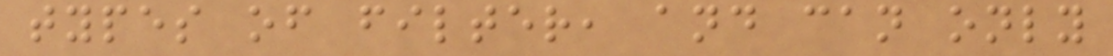types of filter, and can only
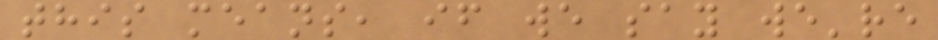this means, if we say we're
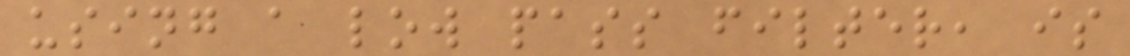using a low pass filter, is
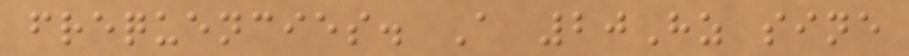frequencies. A 20Hz sine
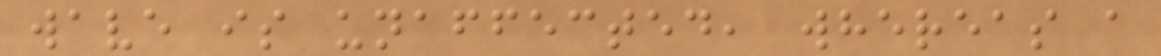wave is unaffected, whereas a
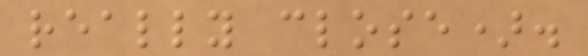really close).
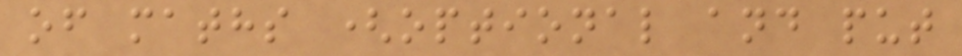of maths (optional and put
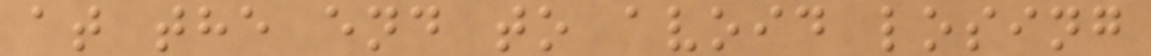at the end to avoid losing
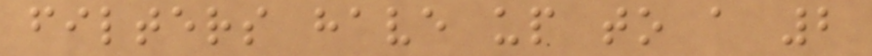filters have up to a 2
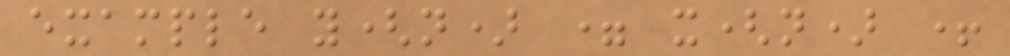example y(n) = x(n) +
